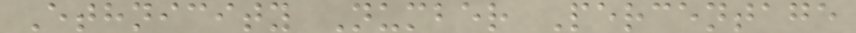Ethnicity Number Percentage
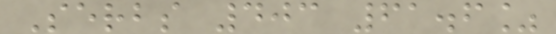Serbs 403 61.6%
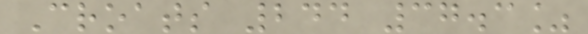Croats 244 37.3%
